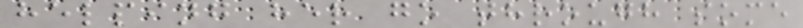helping her go through some
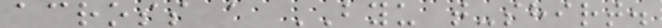across a BYU t-shirt.
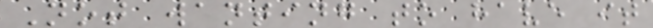Not wanting to have it
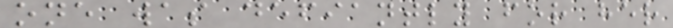one was defiantly for her
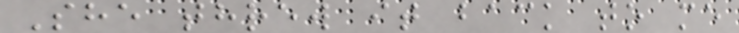She threw it back to me
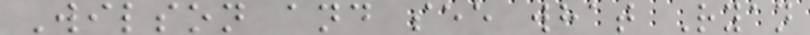Wilson and see what Ryan
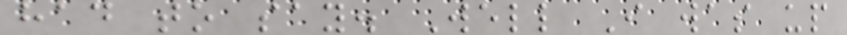had to say. Well I was up
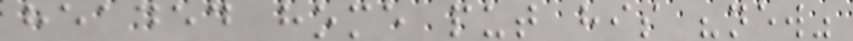headed home put his "new"
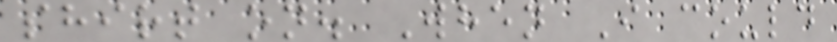shirt on. When I could
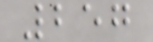257
